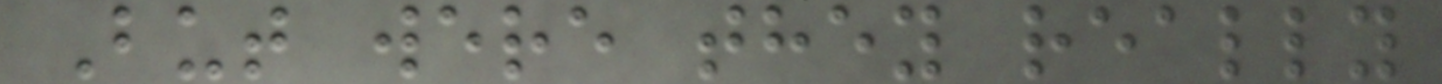But were they really
